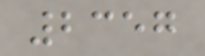2357
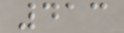413
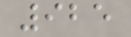925
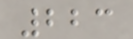223
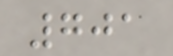701
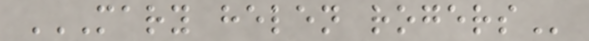MARY HELEN ROGERS
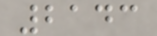2143
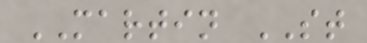MARTIN ST
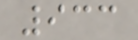933
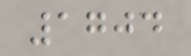1704
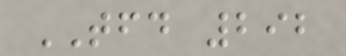TFD 292
